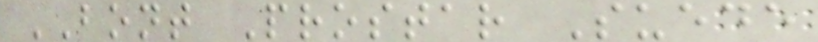BONT Prostar Suede
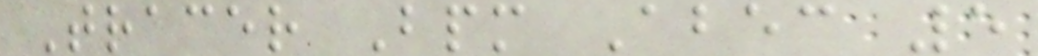Tracer Bpm Abec 5
